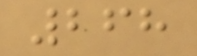268
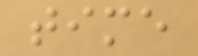time
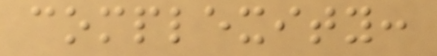complexity:
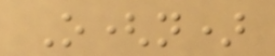O(n)
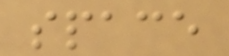space
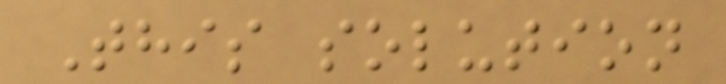This solution
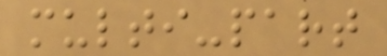multi-part
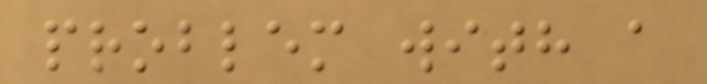problem with a
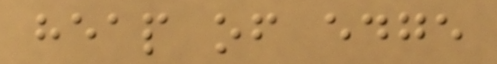heap of edge
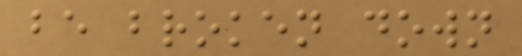be broken down
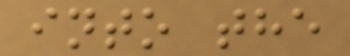into the
